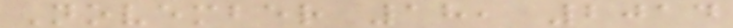November 18, 2014
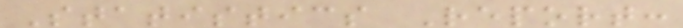Statistics Report:
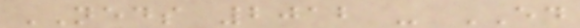NEDS 2012 - ED
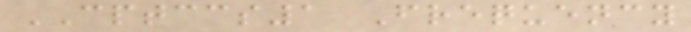CPTCCS1 Frequency
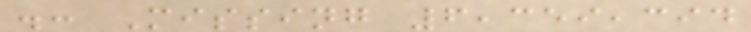.: Missing 6,359,394
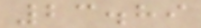23.89
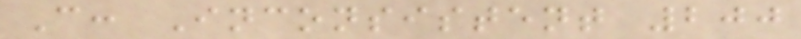C: Inconsistent 200
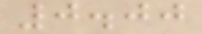0.00
